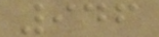946
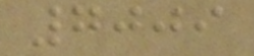7009
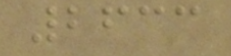2633
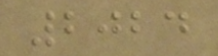2024
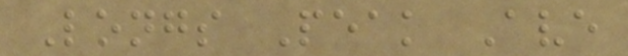Longs Peak Ave
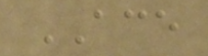ACE
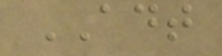ADT
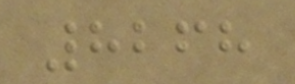8268
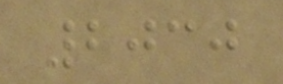2030
